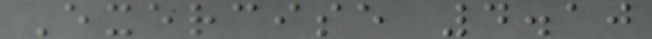Exercise 4.10
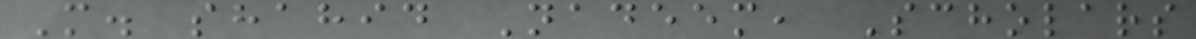M. shahid Nadeem, Scholars
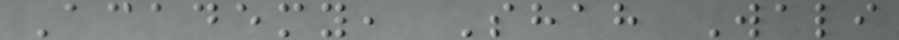Academy, Shah Wali
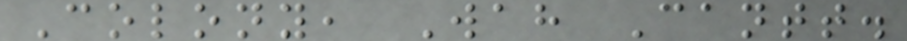Colony, Wah Cantt.
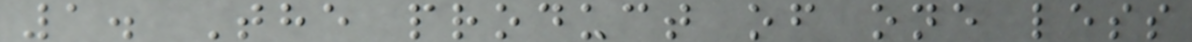1. The product of one less
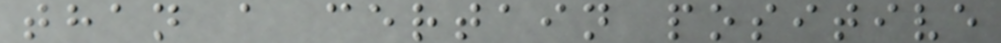than a certain positive
